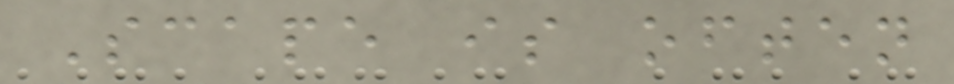Scape is often
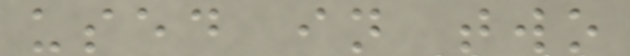used in two
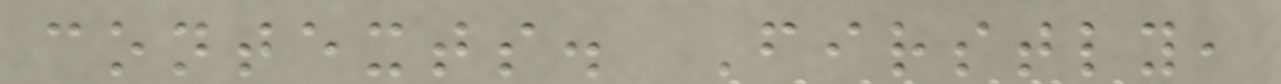contexts. Firstly,
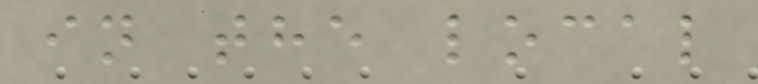in the local
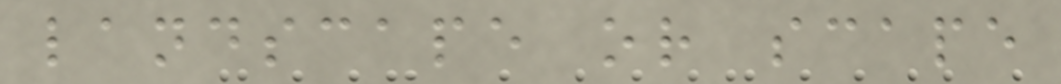landscape or scape
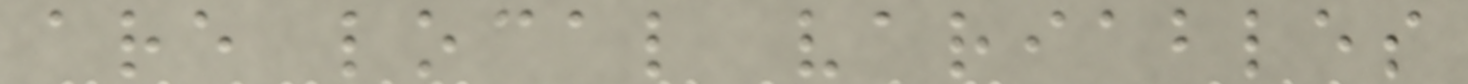are local variables
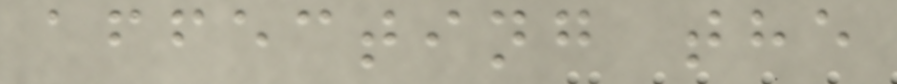affecting the
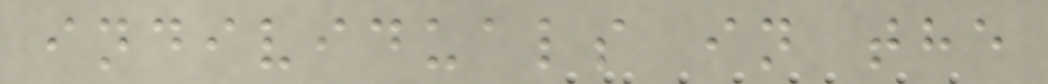individuals in the
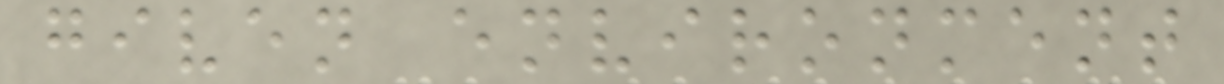given environment
